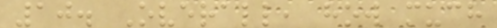10. Overall, how much
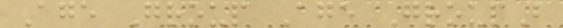Age Group Age GroupB
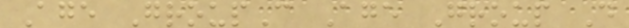Age GroupC Age Group D
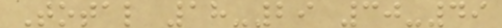Total 18-29 30-49
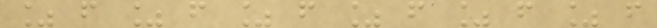% f % f % f % f % f % f
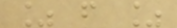% f %
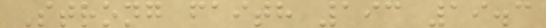Strong faith 193 19.3
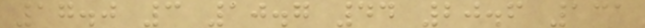17.0 3 10.7 44 20.6 131
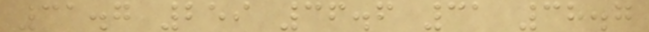31.7 259 36.6 31 38.7
